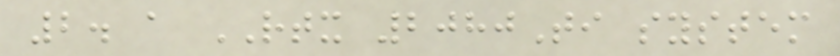2. a RTX 2080Ti system
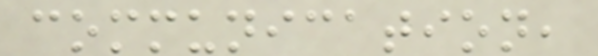communication,
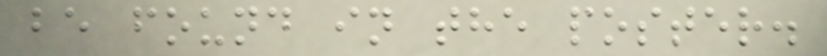be found in the poster.
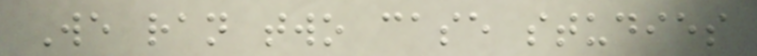We ran two case studies
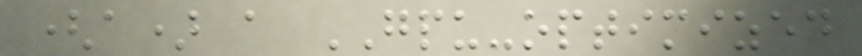(a) a GPU-optimized
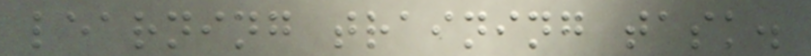learning training task.
